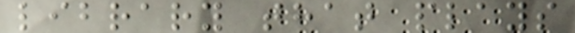library that plays
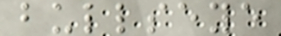bullseye
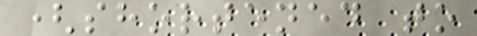(shortened to
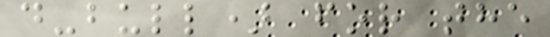d-bull) for the
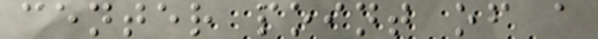center point of a
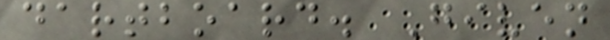dartboard. Given
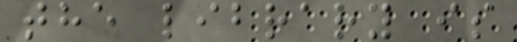the library is
